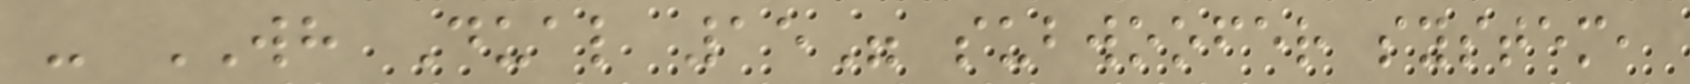- WH Dual 15" subwoofer system,
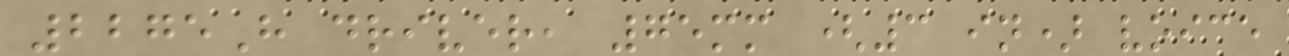2275H driver, 75mm (3 in) voice
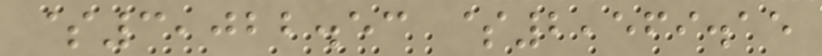$3,022.53 $2,569.15
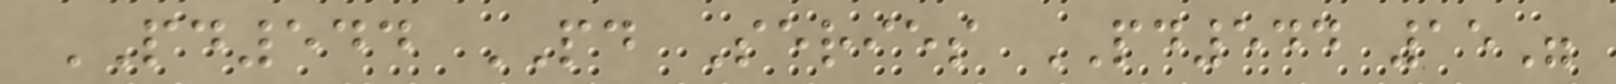PD544 PD Series PD544 15"
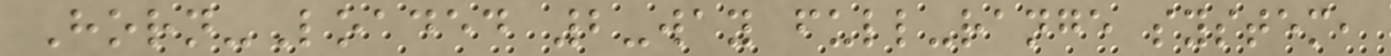Horn-Loaded 2-way full-range system,
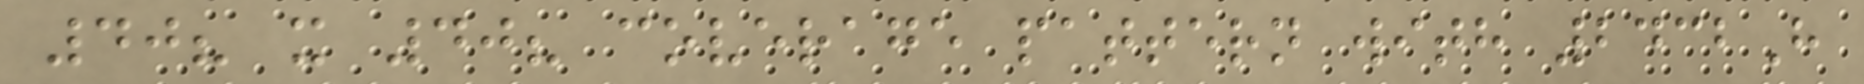40? x 40? coverage pattern with 2432H
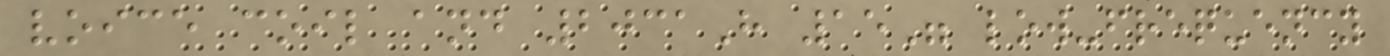voice coil and 2031H 15" low-frequency
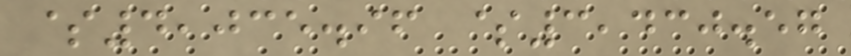$4,035.96 $3,430.57
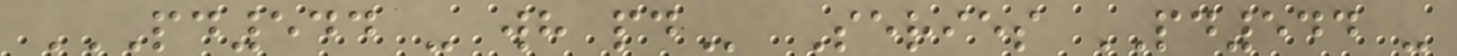PD544 - WH PD Series PD544 -
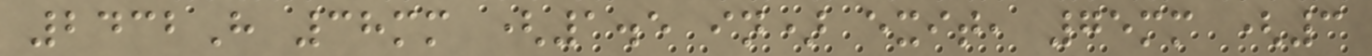2432H 38mm (1.5 in) exit, 75mm (3
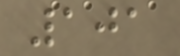101
